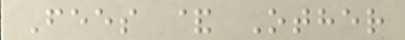Fees & Other
